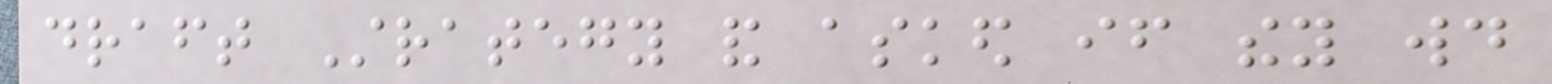draft Strategy and asked if they would
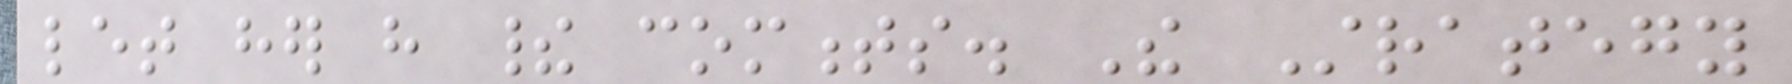let her have their comments. The Strategy
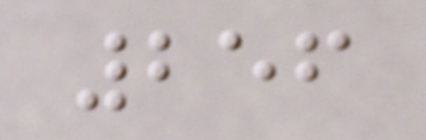256
